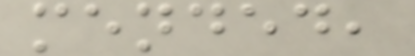mended,
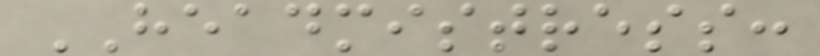HEADMISTRESS:
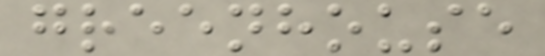greenhouse
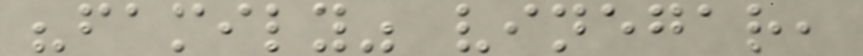"family" vinegar,
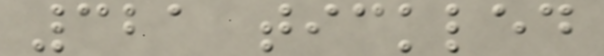321 tickled
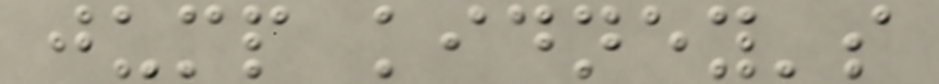jump kidney's
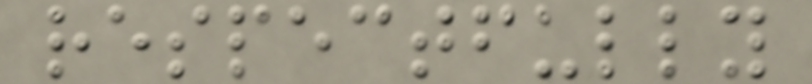respectfully
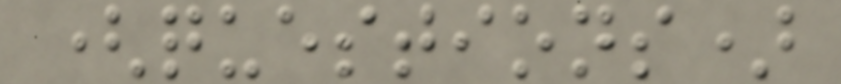(questions)
